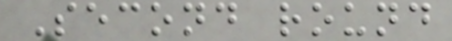Second round
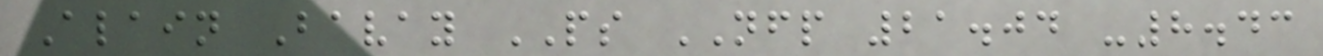Alain Bavay PS NFP 21.04 -8.43
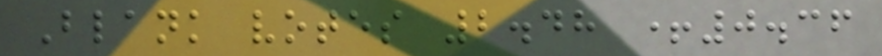Blank votes 2.48 +0.36
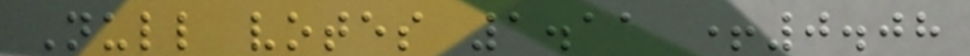Null votes 1.11 +0.08
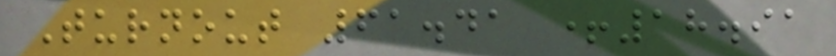Turnout 61.41 +18.91
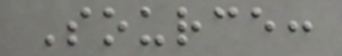Source:
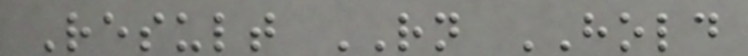Result RN HOLD
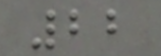22
